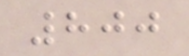800
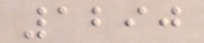1290
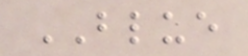BLUE
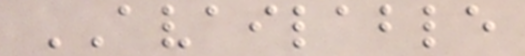AVAILABLE
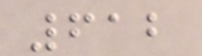612
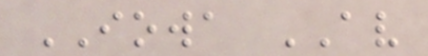IOWA AV
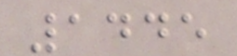1445
